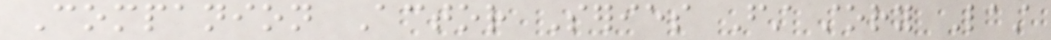Companion Actor Series First story Last
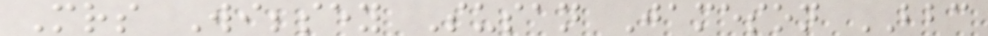Mrs Wibbsey Susan Jameson BBC
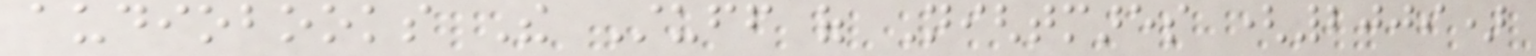audiobooks The Stuff of Nightmares (2009)
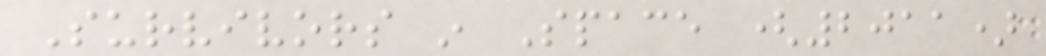Survivors in Space (2011)
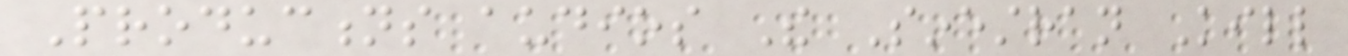Productions audios The Sinestran Kill
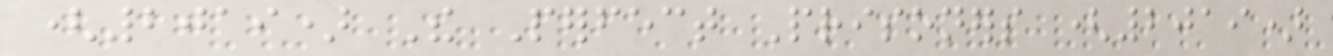(2019) The Perfect Prisoners (2019)
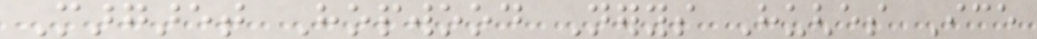Margaret Hopwood Nerys Hughes Ice
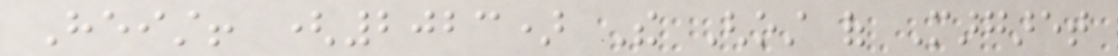Heist! (2023) The Ghost of Margaret
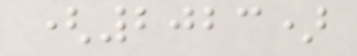(2023)
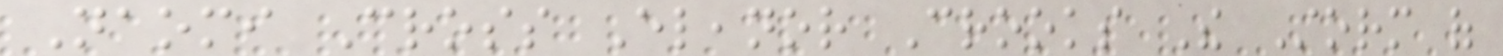Naomi Cross Eleanor Crooks The Storm of
